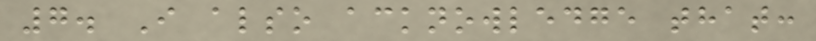7. I also acknowledge that:
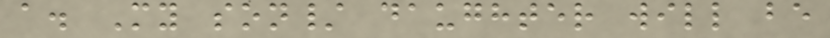a. My son/ daughter will be
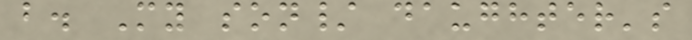b. My son/ daughter's
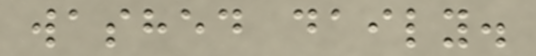washed daily.
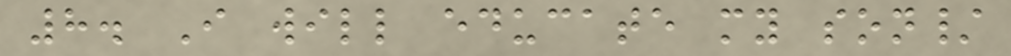8. I will educate my son/
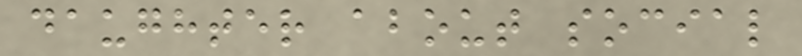daughter about social
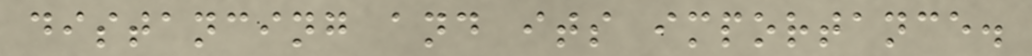distancing and its importance.
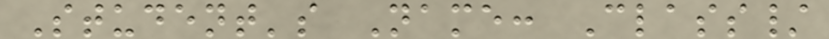Student's Name: Class/
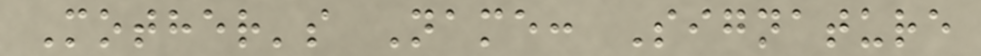Mother's Name: Signature
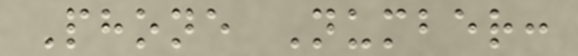Phone Number:
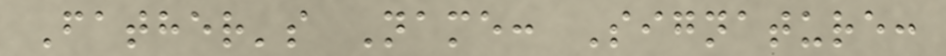Father's Name: Signature:
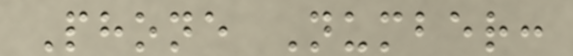Phone Number:
